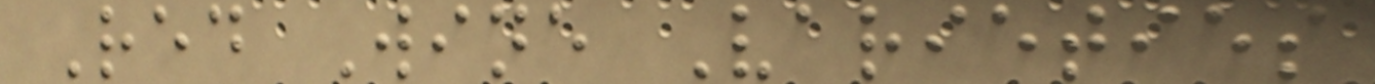Red Wine Varieties
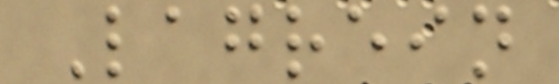Lagrein
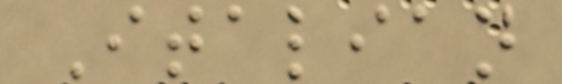Italian
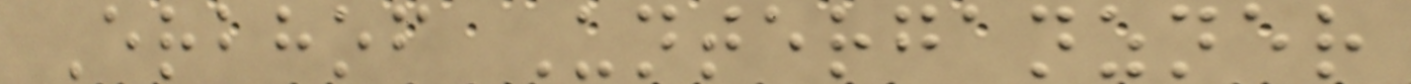Erbhof Unterganzner
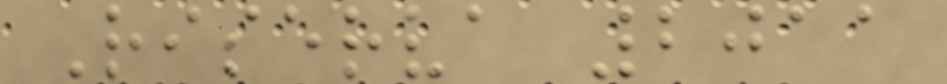Riserva 2011
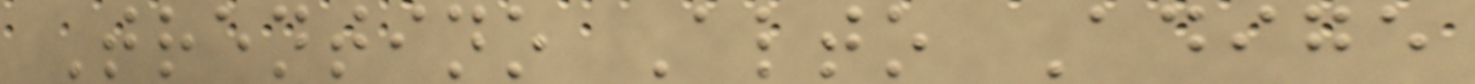Trentino Alto Adige
